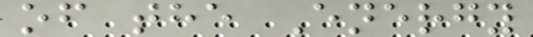of the Energy
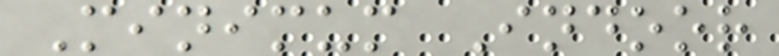Minimum Indoor
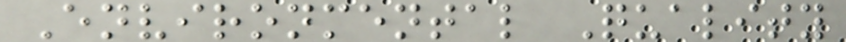Environmental Quality
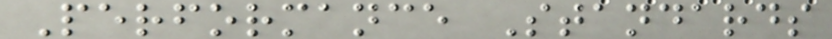Performance Standards
